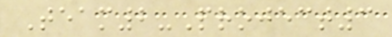Team2-Project3
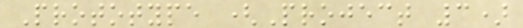Prototype (Project 3)
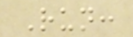Run:
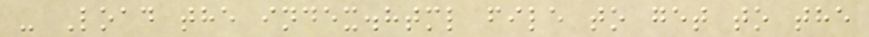- Load the index.html file to get to the
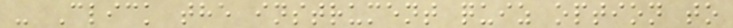- Click the instrument quiz option to
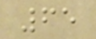65
